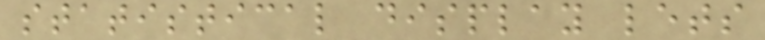statistical display lets
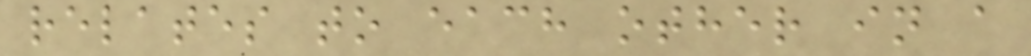relates to each other in a
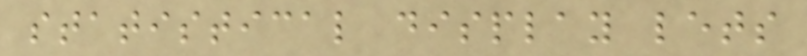statistical display lets
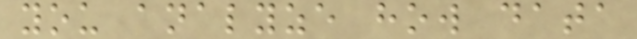you analyze how data
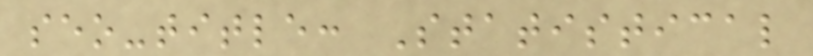seo-title: Statistical
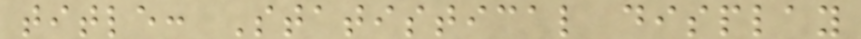title: Statistical display
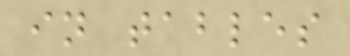in tables
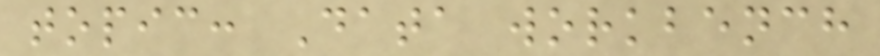topic: Data workbench
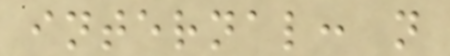internal: n
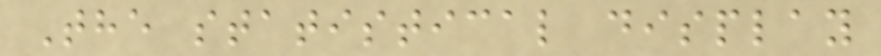The statistical display
